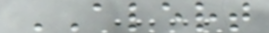ALERT
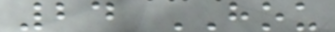24 HOU
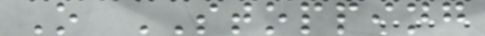O STOPPING
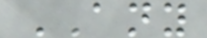ANY
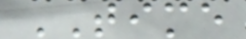TIME
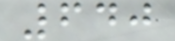640
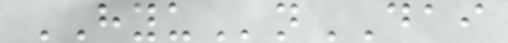HYUnDAI
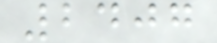2407
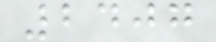2407
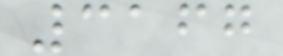3167
